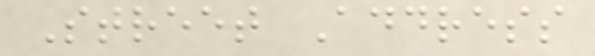Street Address
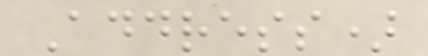Address)
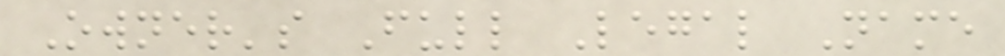Owner's Full Legal Name
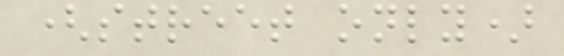(street only)
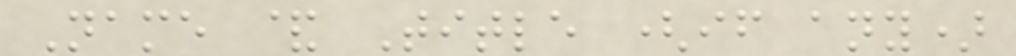Name & Title (if any)
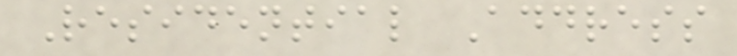Residential Address
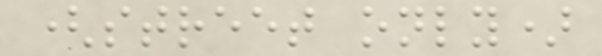(street only)
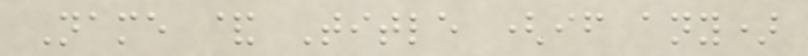Name & Title (if any)
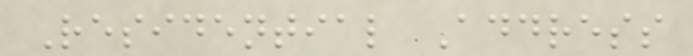Residential Address
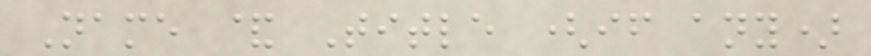Name & Title (if any)
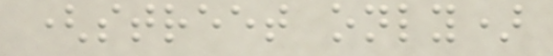(street only)
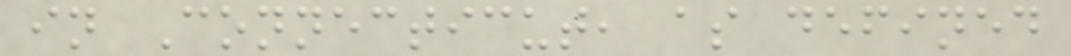in Connecticut, as defined
